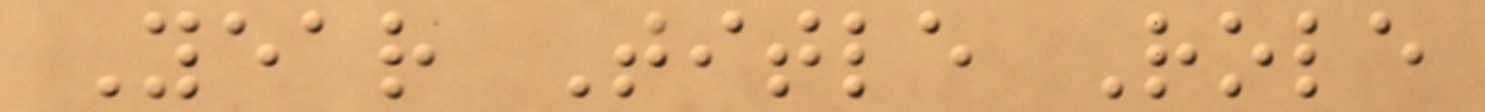Year Title Role
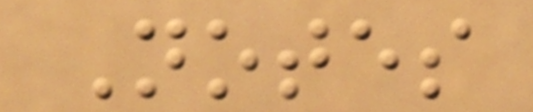Notes
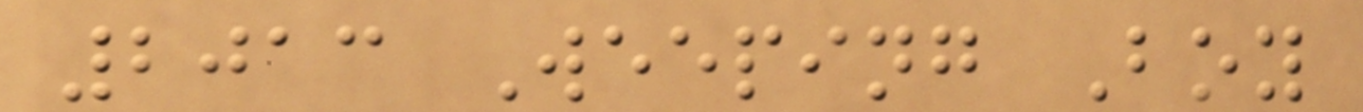2013 Weeping Boy
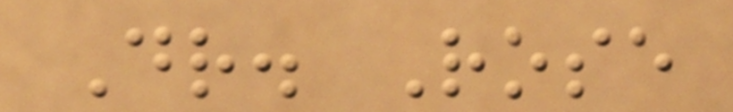Dr. Rose
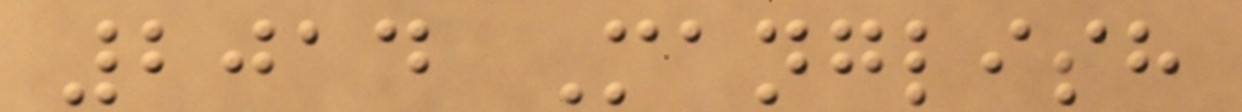2014 Manglish
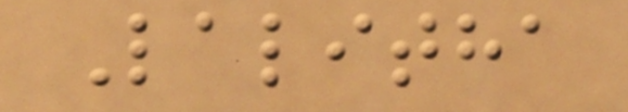Lalitha
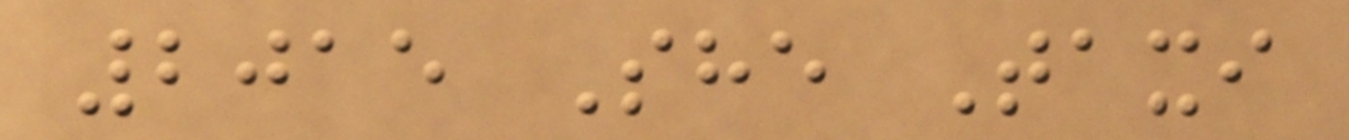2015 She Taxi
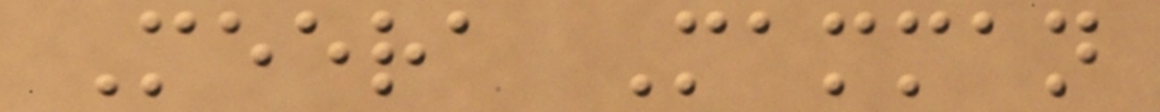Meera Mamman
